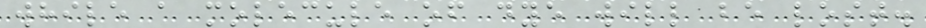while a molecule of dye will be lost.
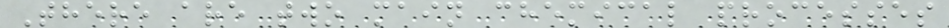There are two main chemical processes
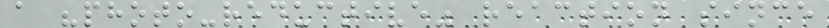a "photo-reductive" reaction since
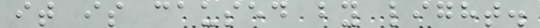it is caused by light.
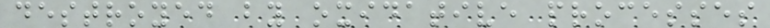destroyed by oxidative processes
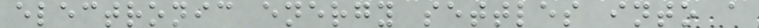electronic energy settles into a
